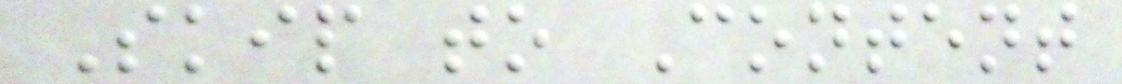Skip to Content
